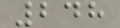248
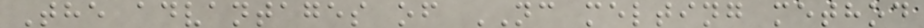The advantages of NC melting method
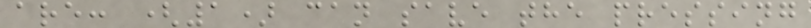are: (1) can save the pressing
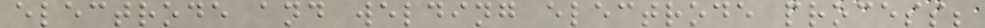electrode and welding electrode process;
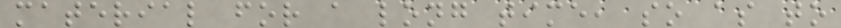material for a long time, so as to
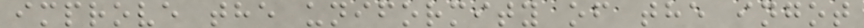improve the uniformity of the ingot
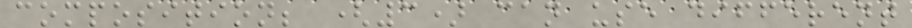composition; (3) can use different
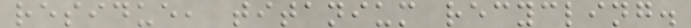residue, titanium recycling.
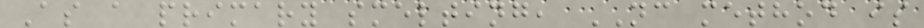As a primary smelting, NC method is
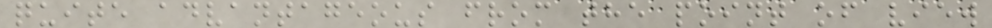quite advantageous from the point of view
